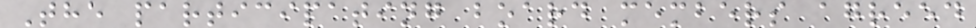The participating board members agreed
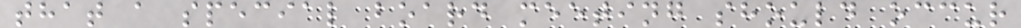that a special board meeting should occur
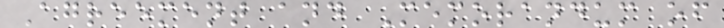Agreement and Memorandum of
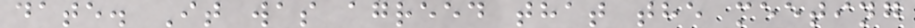date. It was agreed that the meeting
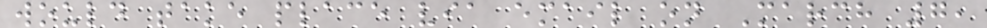would take place via email on March 7,
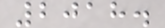2018.
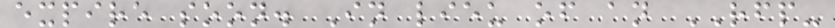expire soon. In lieu of an RFP-
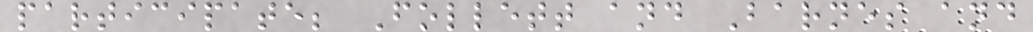participate; Follett and Barnes and
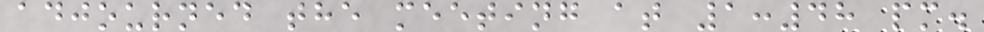adjourned the meeting at 1:48 pm.
